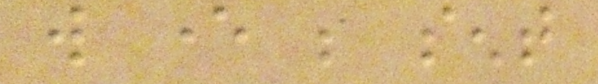will ever be sent
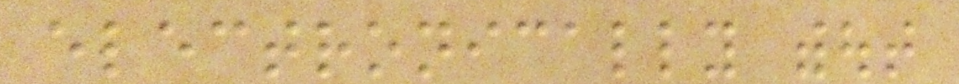electronically without
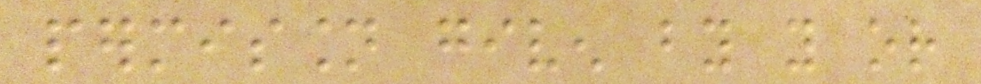permission given by you or
